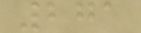271
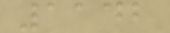1142
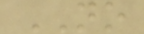NO
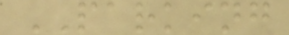PARKING
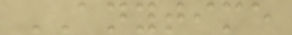ANYTIME
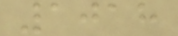1018
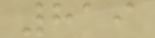819
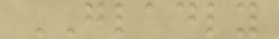GLADLY
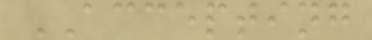ACCEPTING
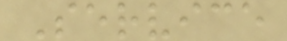Service
